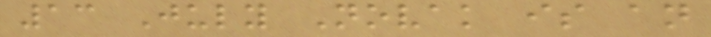13 July Novak is an
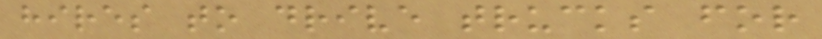hires to drive trucks for
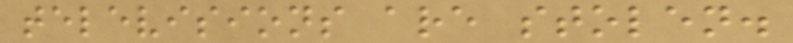televisions are stolen.
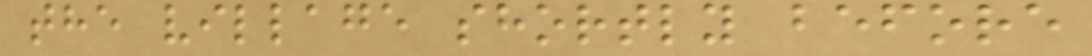the village shortly before
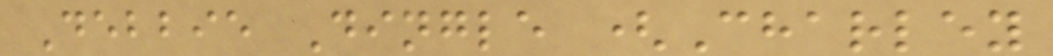Debbie Dingle (Charley
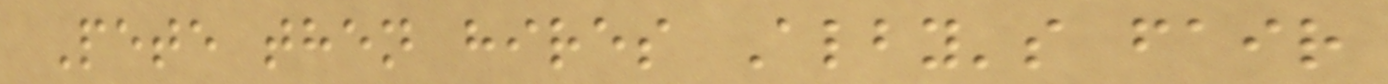Pete then hires Alby's fair
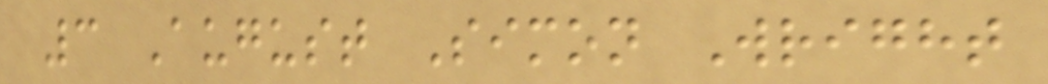3 August Simon Wright
